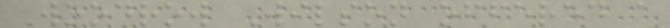Woodrow Wilson offered a
